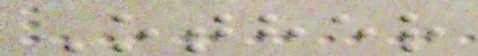Other
